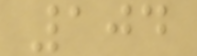104
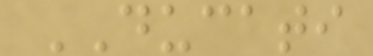DUCATI
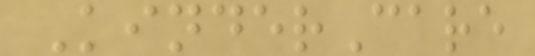KinderCare
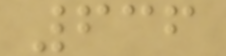636
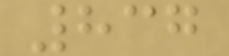837
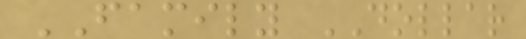FAMILY DOLLAR
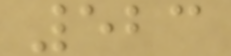523
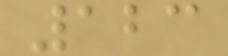123
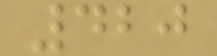420
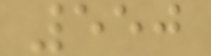550
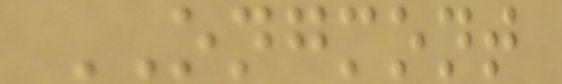ONGMONT
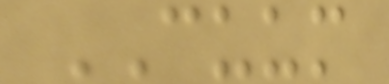CUUM
